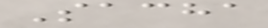Sacha
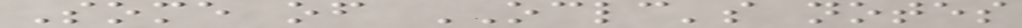Some of OCLC's notes
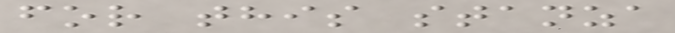for this stanza
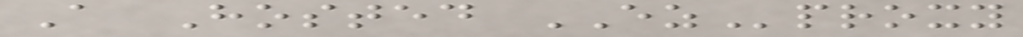A Hosted EZproxy
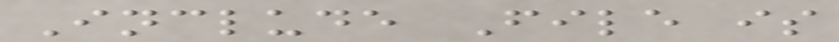Include File is
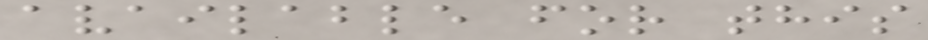available for this
